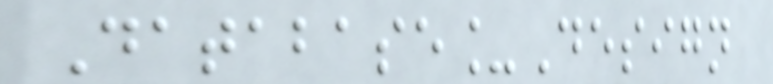Database_Design
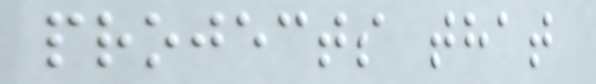projects that
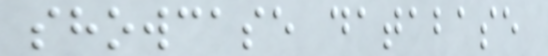showcase database
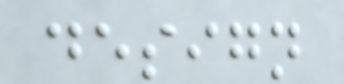design
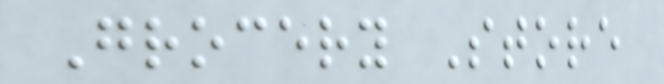Grocery Store
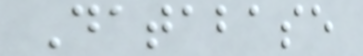Database
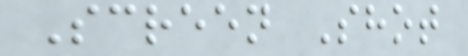Screen Shot
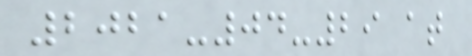2021-04-29 at
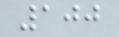100
